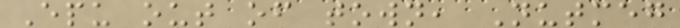Epu out of town, Nutmeg
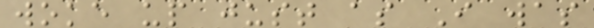woke up just as I was
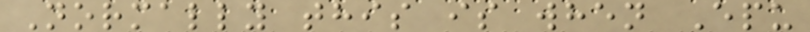Normally this is when Epu
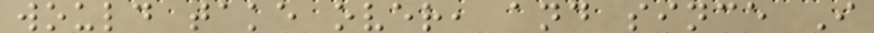would take over, and since I
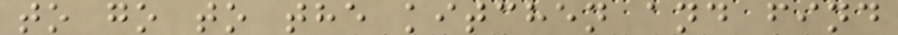to go to the kitchen and find
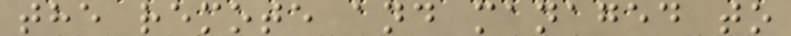the remote and managed to
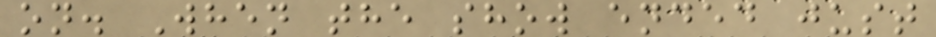on. When the show ended just
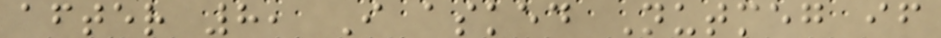after 8, I asked Nutmeg if
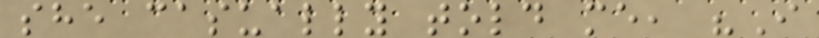she casually told me, "I
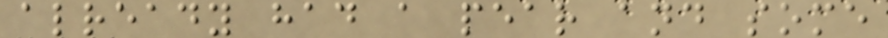already had a pear and some
